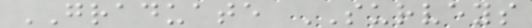GRADUATE SURVEYS
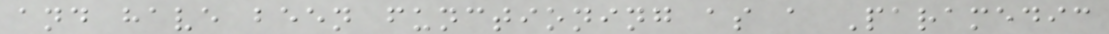and have been functioning as a Paramedic
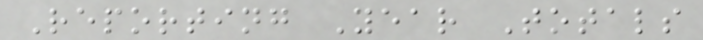Reporting Year Totals
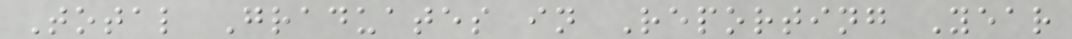Total Graduates in Reporting Year
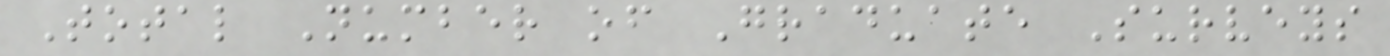Total Number of Graduate Surveys
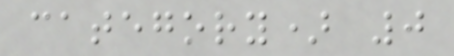category) 0
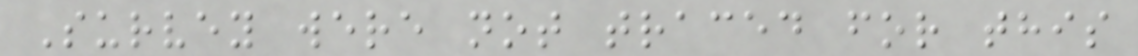Survey were not traced for this
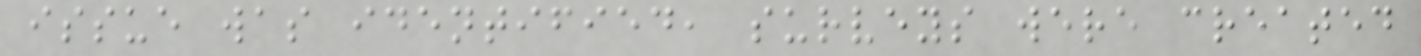issue was identified, surveys were created
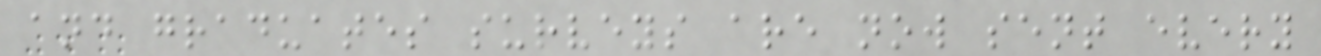and graduates surveys are now sent every
